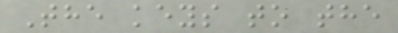The keys to the
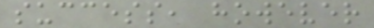success, however
